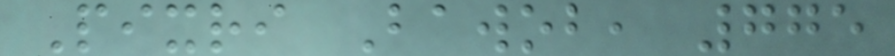Pixri Bawob, 775
